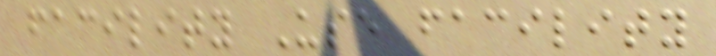facility Use facility
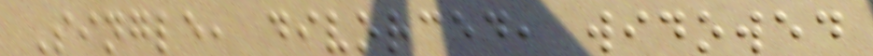Single, divorced, widowed
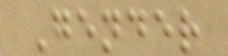Gender
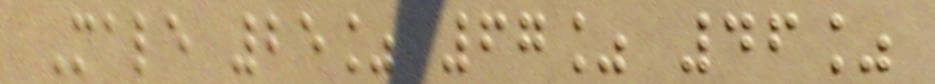Male 25% 67% 46%
